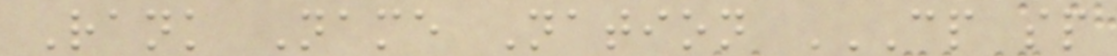Rank Name Nation CP SP
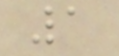1
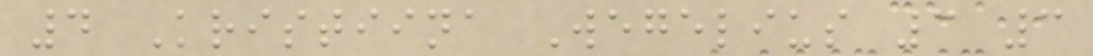4 Kristiina Wegelius 3 3
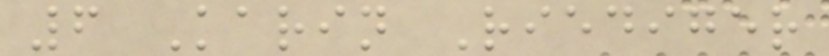6 Karin Riediger
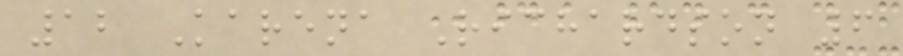12 Karena Richardson 6
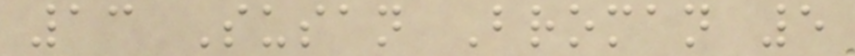13 Susan Broman 5
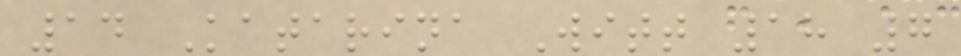14 Katarina Witt 18 7
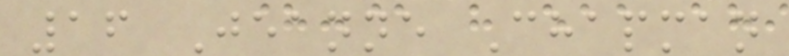16 Jeanne Chapman
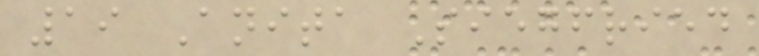19 Anita Siegfried
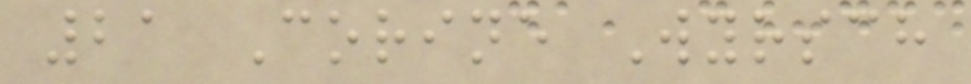21 Corine Wyrsch
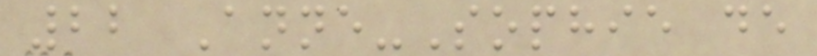22 Anne-Sophie de
